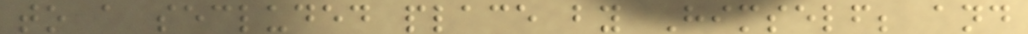to a secluded place by Himself; and
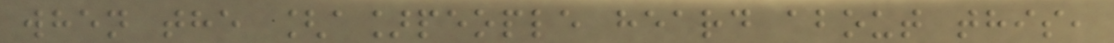when the [a]people heard about this,
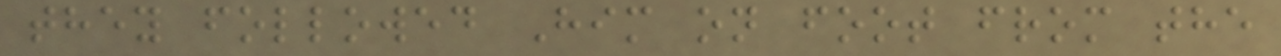they followed Him on foot from the
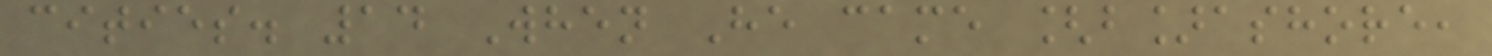cities. 14 When He came [b]ashore,
